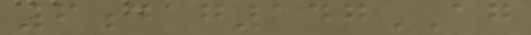6dag147AG
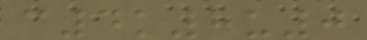c4k8u0
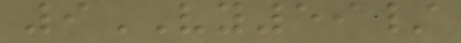9VY59/
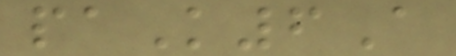paK6A
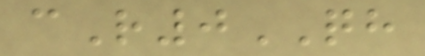cR0QH
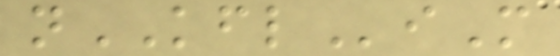nKFLiM
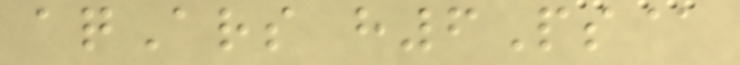aqArs h6Ps@
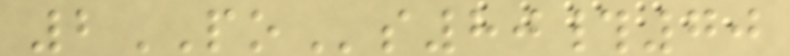2POs80#70
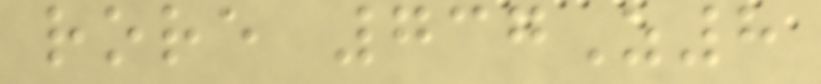rore 737Z8
